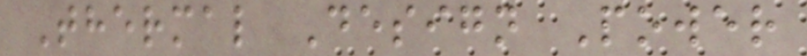Thermal Design Power
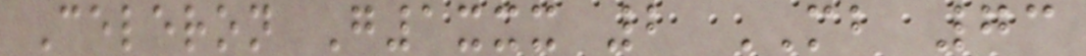Celeron G1xxx 2 MB 73
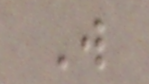W
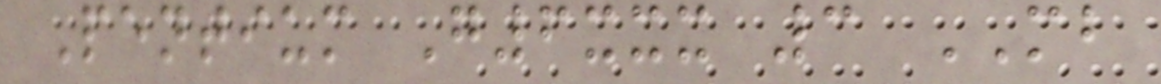Pentium G6xxx 3 MB
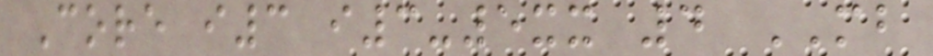Core i3 i3-5xx 4 MB
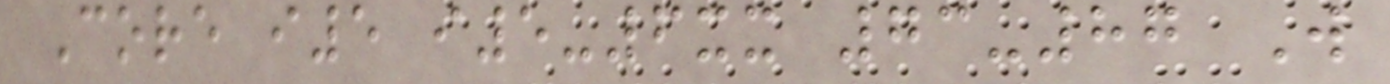Core i5 i5-6xx 73-87 W
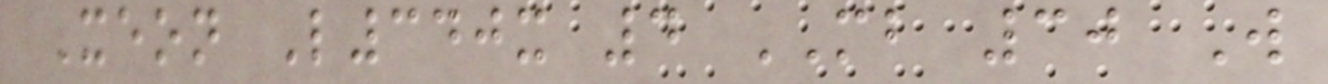Xeon L340x 4 MB 30 W
